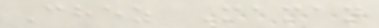Chez Maman
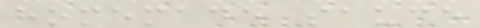homemade sauce
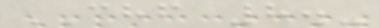CHF 8.-
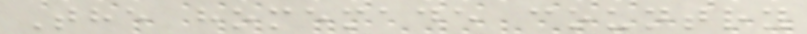The homemade country
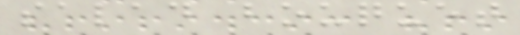salad bouquet
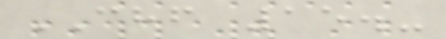CHF 15.-
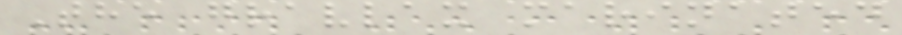The gravlax marinated
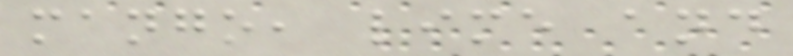mango, lime and
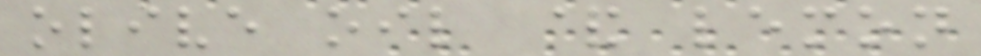olive oil & lemon
